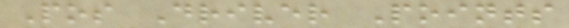Pos Driver Points
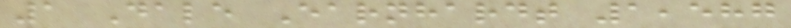1 Dale Earnhardt 1,587
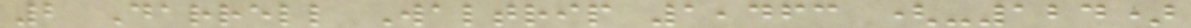2 Darrell Waltrip 1,463 (-124)
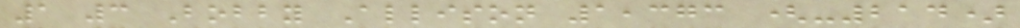1 3 Bobby Allison 1,373 (-214)
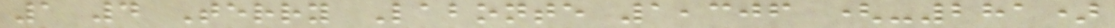1 4 Terry Labonte 1,306 (-281)
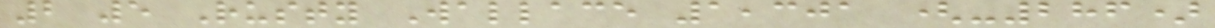2 5 Rusty Wallace 1,301 (-286)
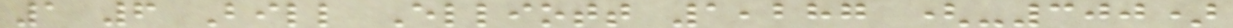1 6 Bill Elliott 1,287 (-300)
